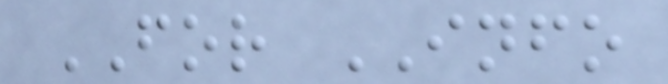FOR INFO
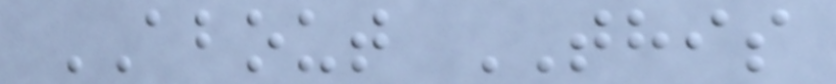ABOUT THIS
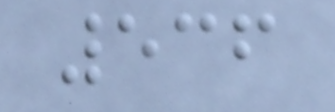536
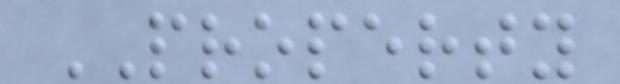PROPERTY
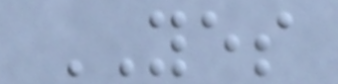YES
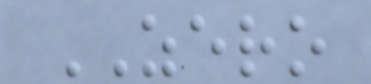ZERO
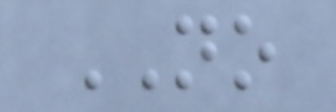NO
